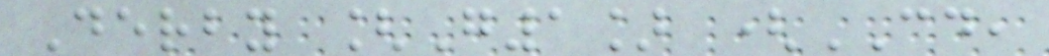Derby [G1] (CD,
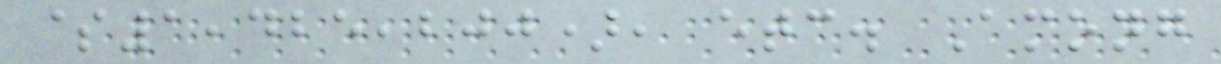$1,425,200), etc. Among
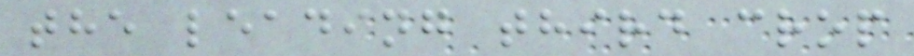the leading third crop
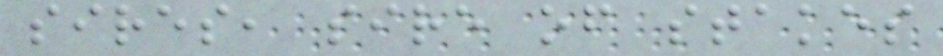sires, sire of stakes
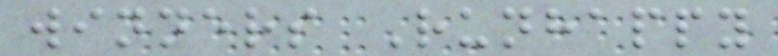winners Runhappy
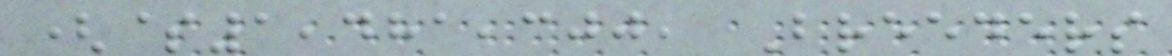($1,481,300, Breeders
